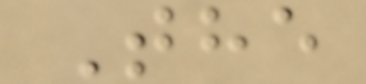The
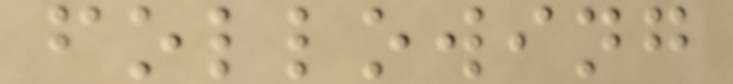following
